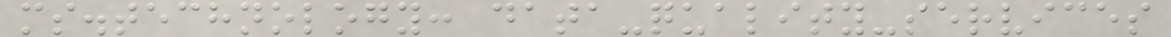ms.technology: data-quality-services
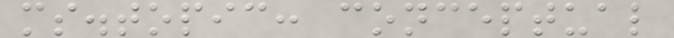ms.topic: conceptual
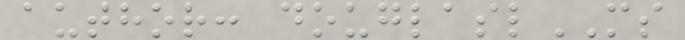author: douglaslMS
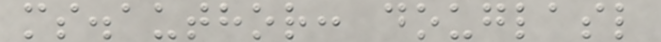ms.author: douglasl
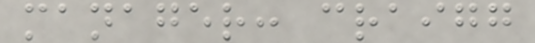manager: craigg
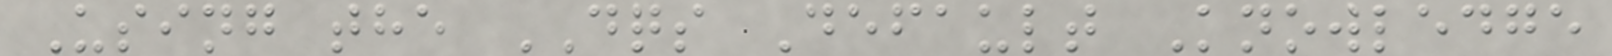Using the DQS Default Knowledge
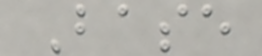Base
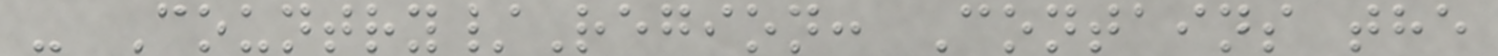- Country/Region: Contains the
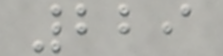229
